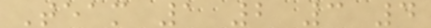Team 1 2 3 4
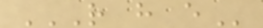R H E
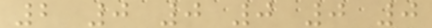2 0 0 0 0 0
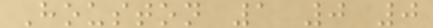Houston 1 0 0
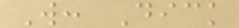W: Dick
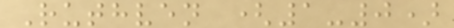Ruthven (1-0)
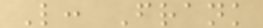L: Frank
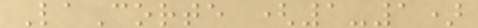LaCorte (1-1)
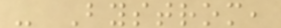- Bystrom,
